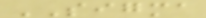SIGMA
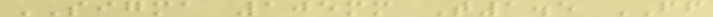SIGMA 105mm T1.5 FF
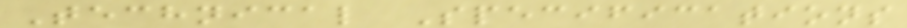Technical Specifications
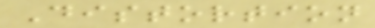Distortion
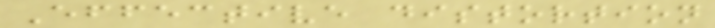Effective distortion
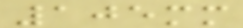105mm
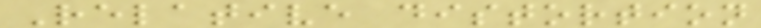Relative distortion
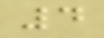4
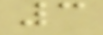3
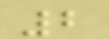2
